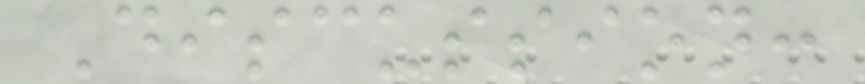Discussion:
